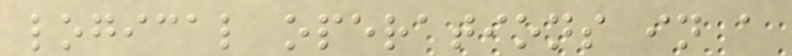logical operations in a
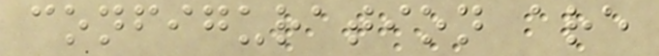configuration are
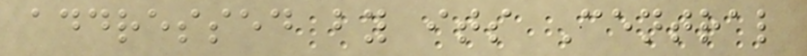addressed by its Central
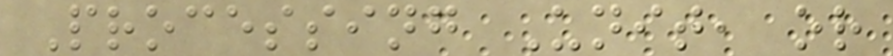Processing Unit, or
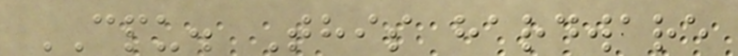CPU. This hardware
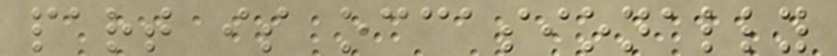part is occasionally
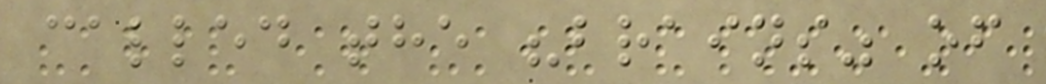called the "brains" of
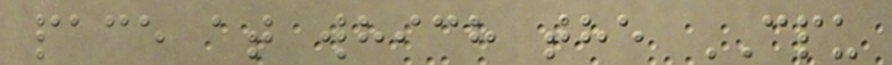pace at which the CPU
